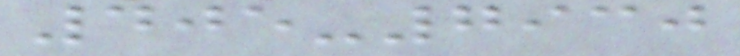405-7930
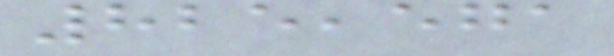825,571
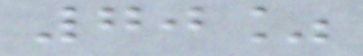70%
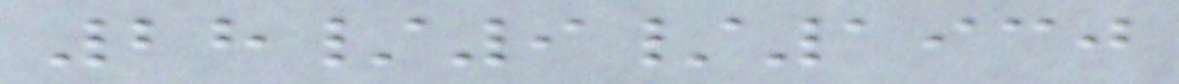28/9/1930
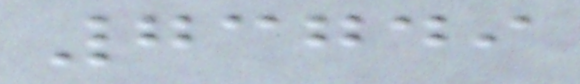73749
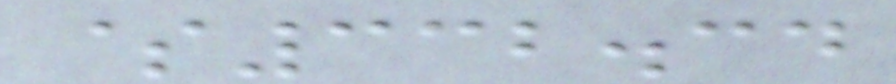$332.34
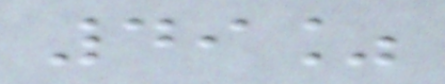49%
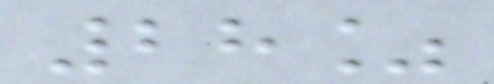28%
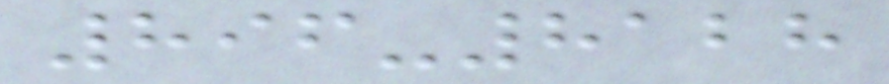896-8128
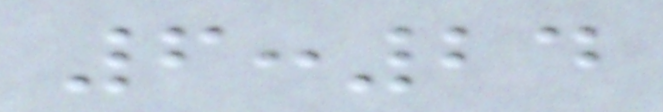6:24
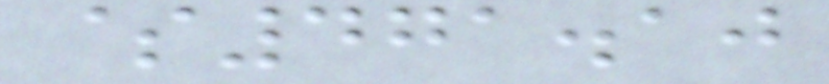$471.10
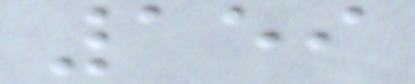159
